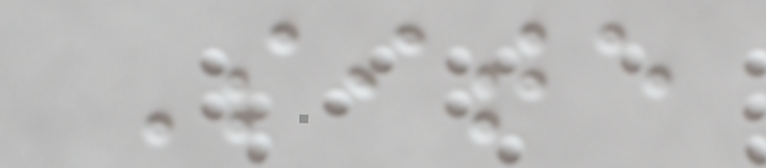Site
